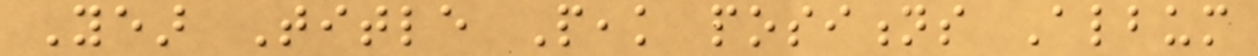Year Title Peak positions Album
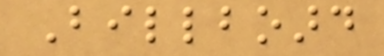Billboard
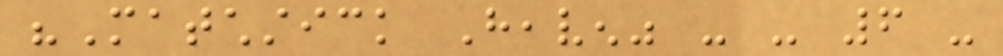"Matchstick Heaven" - - 6 -
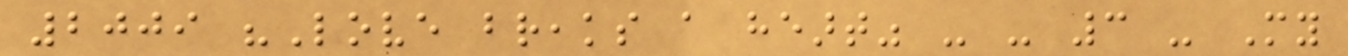2009 "Love breaks a heart" - - 3 - My
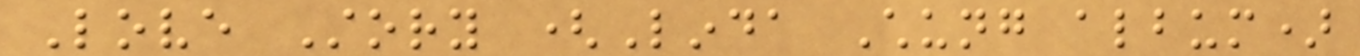Love Story (Linda Chung album)
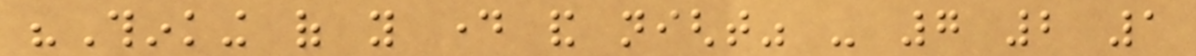"Thinking of you day and night" - 7 2 1
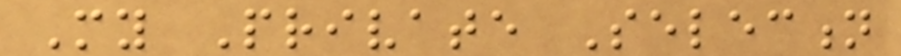My Private Selection
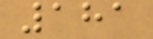181
